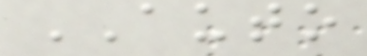AUTO
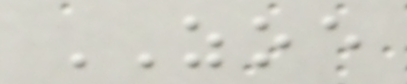ZOE
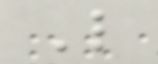L
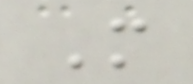M
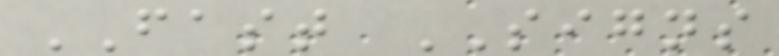FAST SIGNS
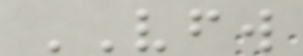VFW
